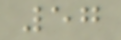57
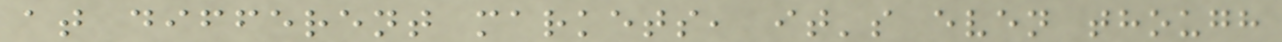at different markets, it's even though
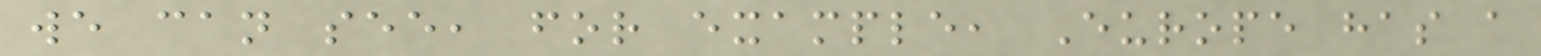we can see, for example, Europe has a
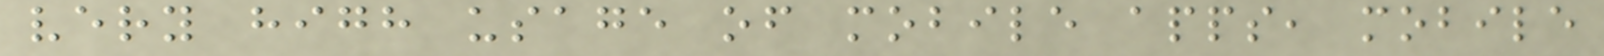very high usage of mobile apps, mobile
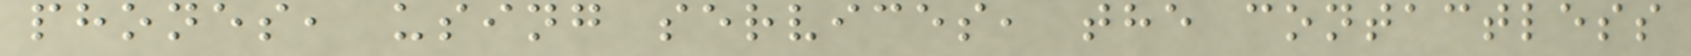phones, using services, the contactless
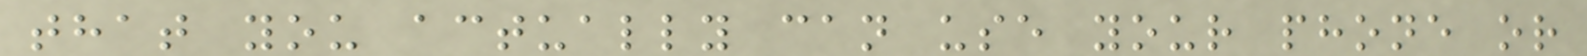that you actually can use your phone or
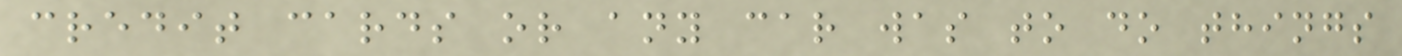credit cards or any car was to do things
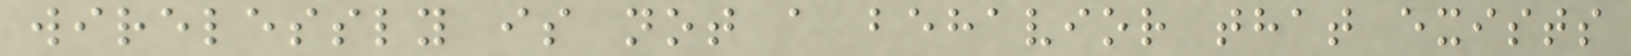wirelessly is not a behavior that exists
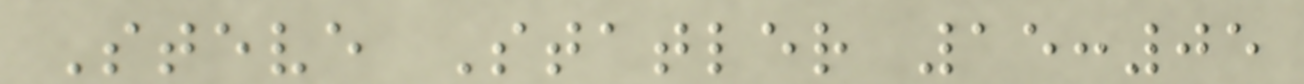Steve Statler 15:05
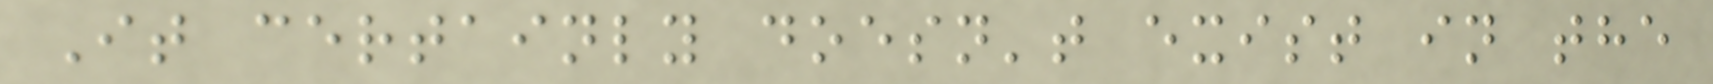It certainly doesn't exist in the
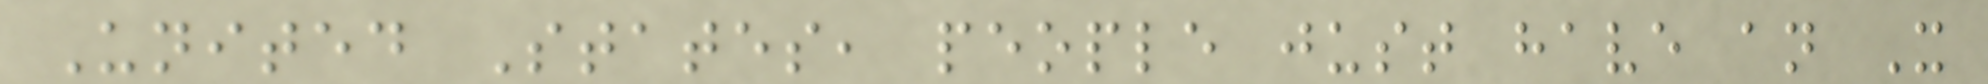United States, people just have an X
